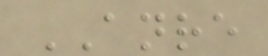ANRE
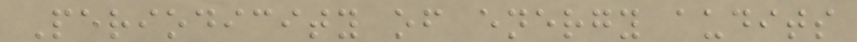Periodicity of energy audits
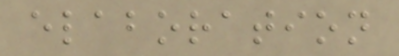elaboration
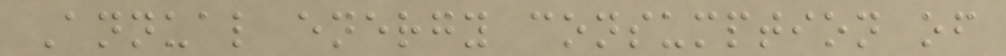Annual energy consumption of
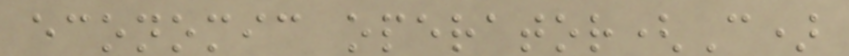economic operator(C)
